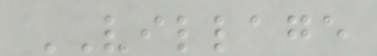VILLAGE
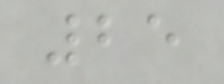25
